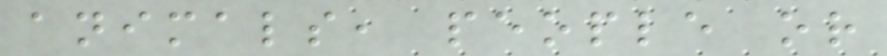animals, people or
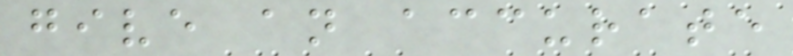give an accurate
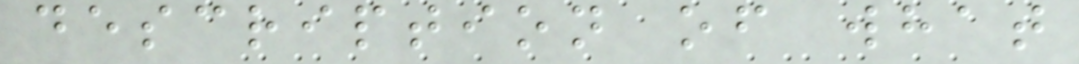description of what
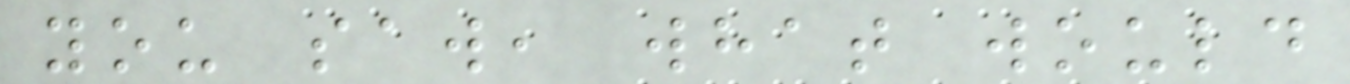you saw, what would
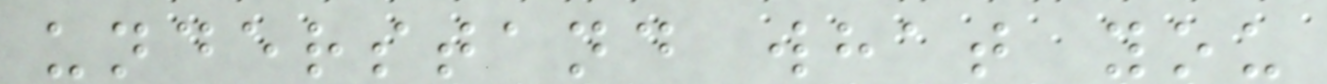understand what you
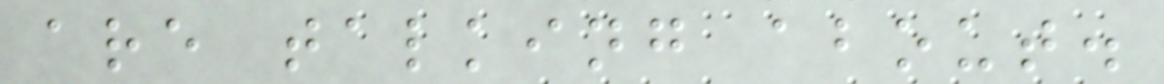are talking about.
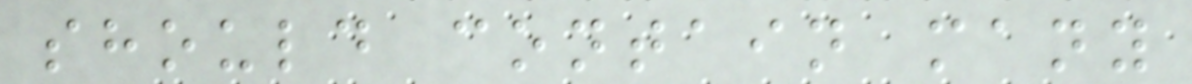should contain many
